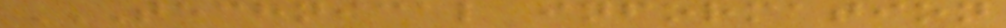TECHNICAL INFORMATION
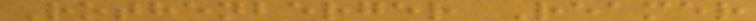Rothenberger Reamer
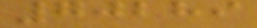70289
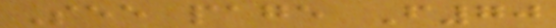See page F70
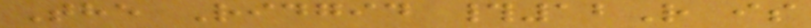The Ridgid #12R is
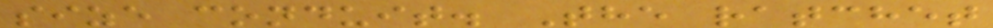size conduit. The ratchet
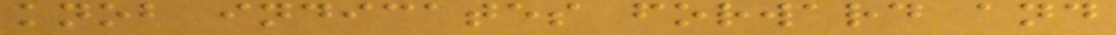knob indicates forward and
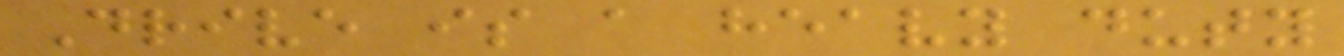Drive is a heavy duty
